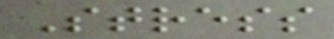Stress
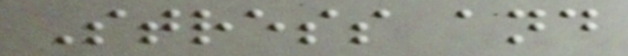Stress and
